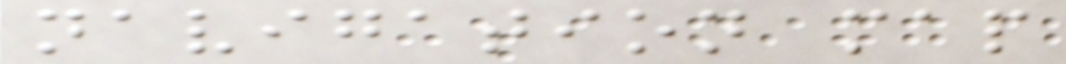navigation map
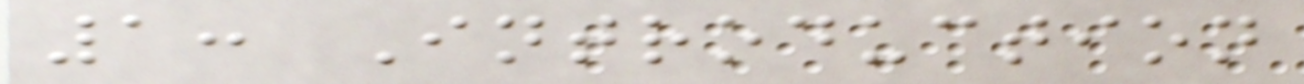1: Introduction
